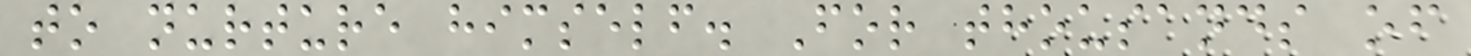to nurture himself. For thousands of
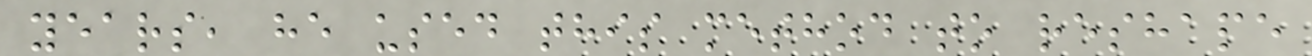years, he used this method to reshape
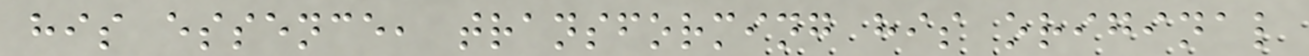his essence, transforming his original
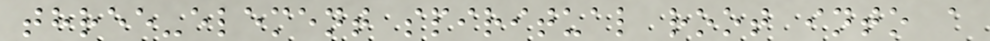three-element spiritual root into a
